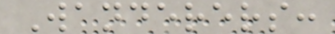Wanderers:
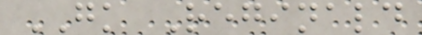GK Reginald
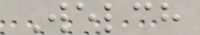Welch
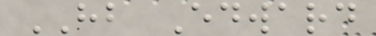HB Edward
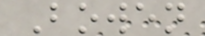Bowen
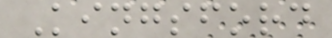Kingsford
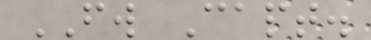FW Capt.
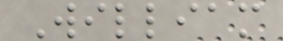William
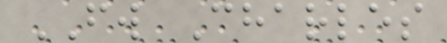FW Charles
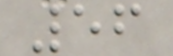56
